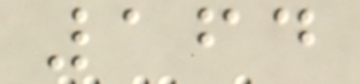164
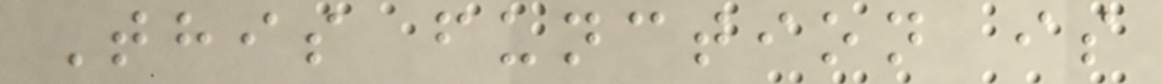This function is
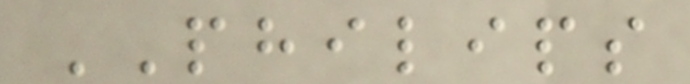PHILIPS
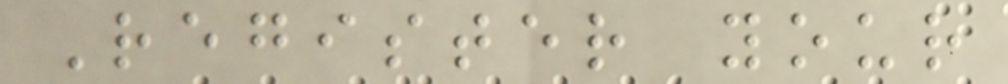Register your
